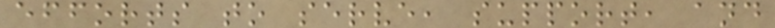efforts to serve, support, and
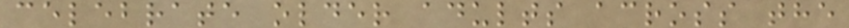celebrate older adults across the
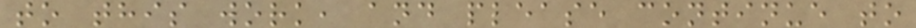to this work, and please continue to
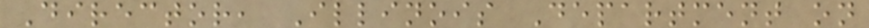Director, Illinois Department on
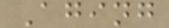Aging
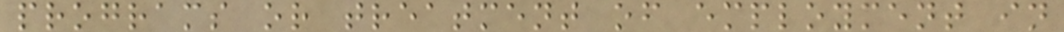programs or treatment of employment in
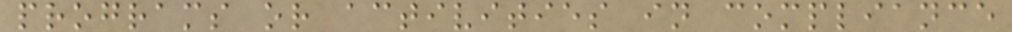programs or activities in compliance
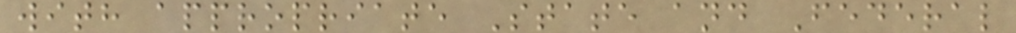with appropriate State and Federal
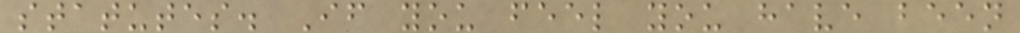statutes. If you feel you have been
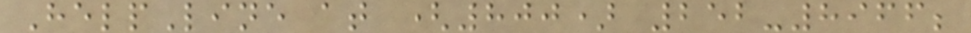HelpLine at (800) 252-8966;
